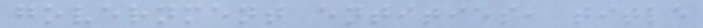government entities, title
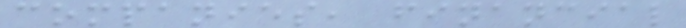companies, financial
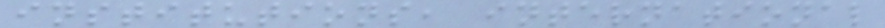institutions, international
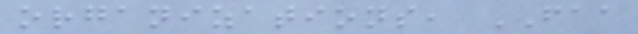organizations, FAA
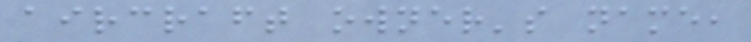aircraft owner's name,
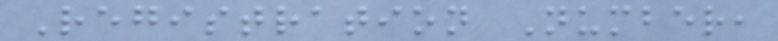Registration Number,
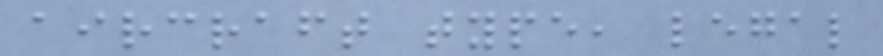aircraft type, legal
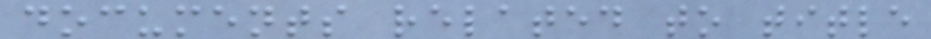documents related to title
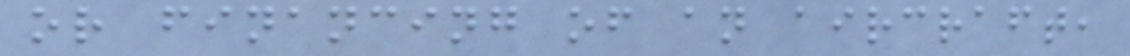or financing of an aircraft,
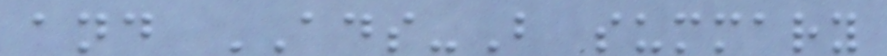and ADS-B summary
